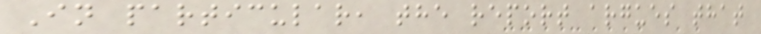In particular, the report argues that
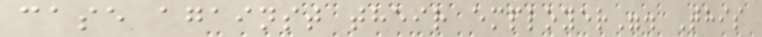case against their employer". This
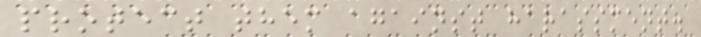protect them against harassment.
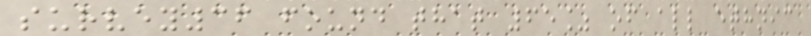survey36 found that 65% of all ethnic
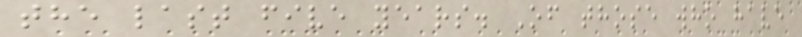the last five years. Of those who have
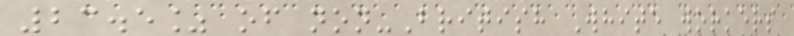23.5% of non-British White workers
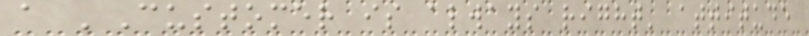a 'Customer is always right' attitude
